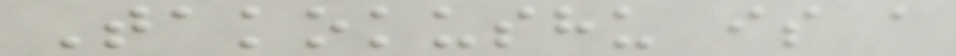Takokushu is a
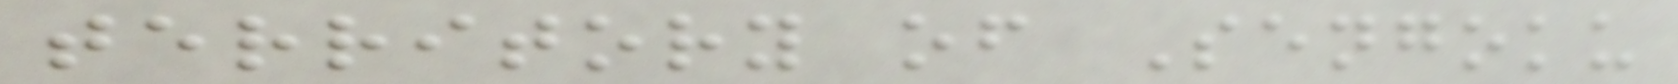territory of Sengoku
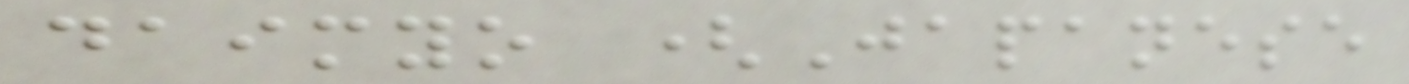daimyo (Japanese
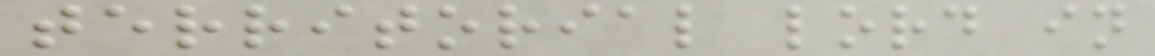territorial lord in
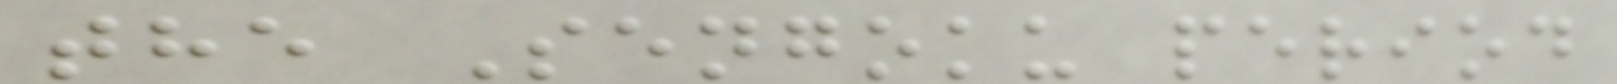the Sengoku period
